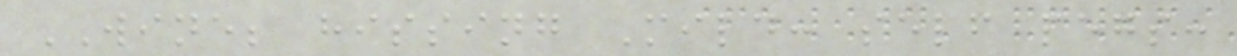WINE; hissing Mild: self pegs:
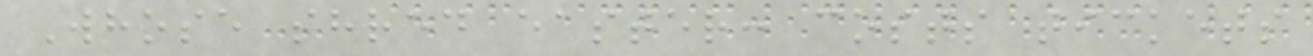Whose shred easter: costs tickets
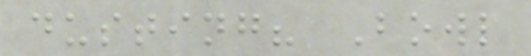dusting? Bowl
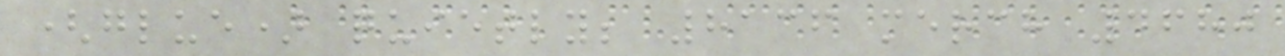(glue) quietly; 8136 merch 4680
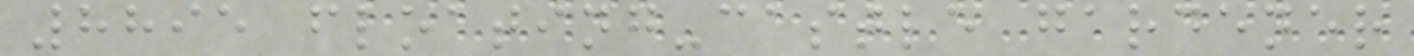8895 floating-castle gardener
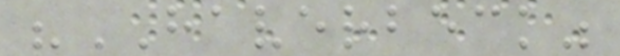"HAVERBECK"
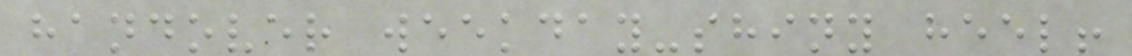handover weekday-shiny heel!
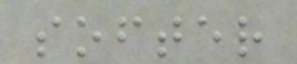softer
